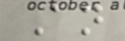An
